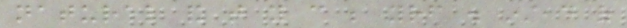natural and that you can be yourself . instead of
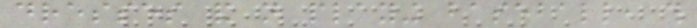dresses and not playing baseball, this
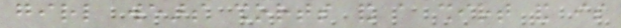girl wears shorts and a shirt and is
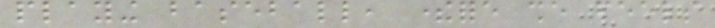playing baseball, therefore she feels
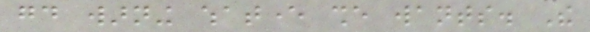good warning whatever she wants. The
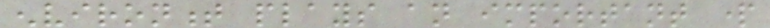environment plays an important part
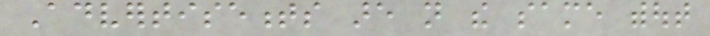Advertisements are not the same without
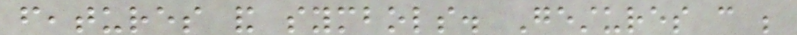features and symbols. Gestures can be
